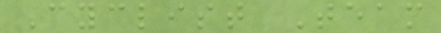Cyclist Team
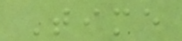Time
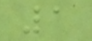1
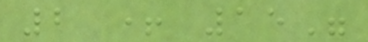2 + 15"
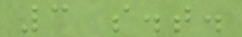3 s.t.
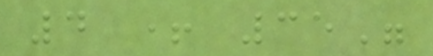4 + 35"
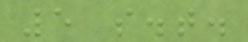5 s.t.
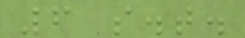6 s.t.
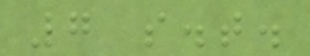7 s.t.
